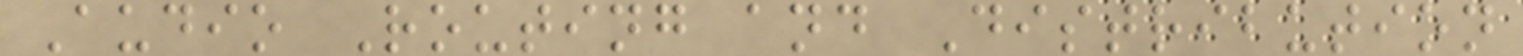Audio Routing and Distribution
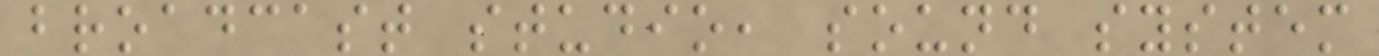broadcast studio, sound system
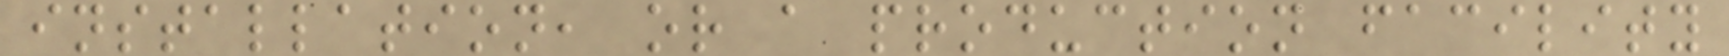installation, or a production facility
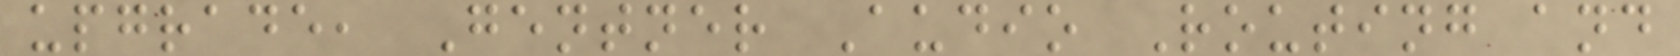upgrade, Gentner Audio Routing and
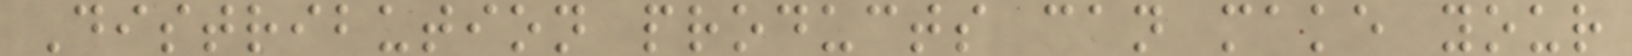Distribution products can make your
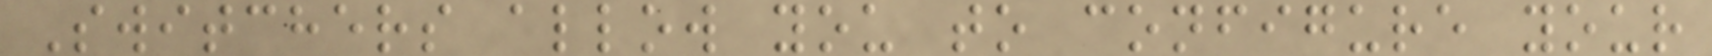Switchers allow you to configure your
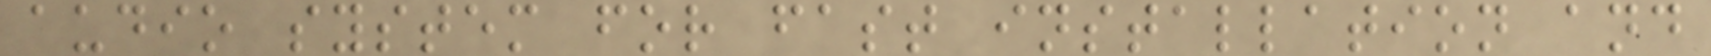audio system for fast installation and
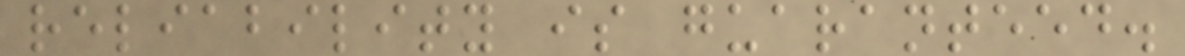reliability is guaranteed.
